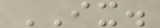IX.
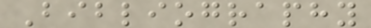Bibliography
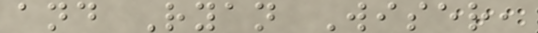and Ryan Wiser,
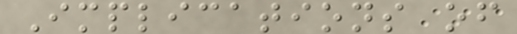Implications of
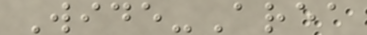Wide-Area
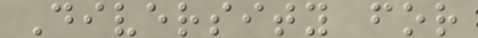Diversity for
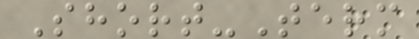Short-Term
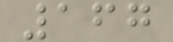167
